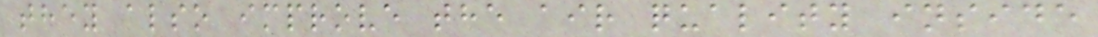they also improve the air quality inside
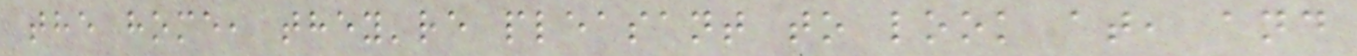the home, they're pleasant to look at, and
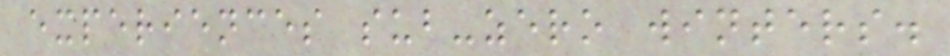experiences sub-zero winters.
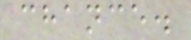chance.
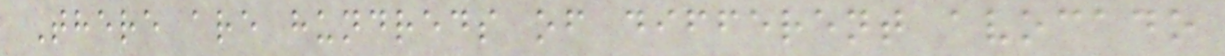There are hundreds of different avocado
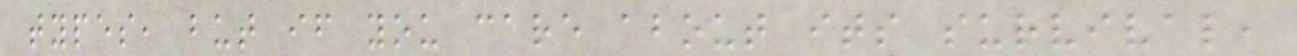types, but if you care about its survival,
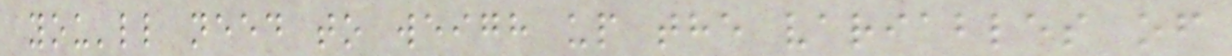you'll need to weigh up the variables of
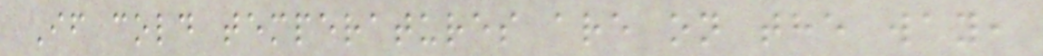If cold temperatures are on the way,
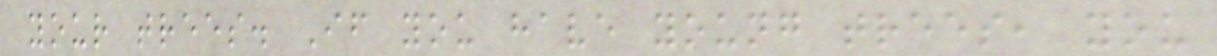your trees. If you have young trees, you
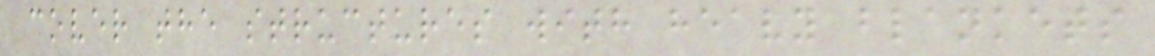cover the structures with heavy blankets
